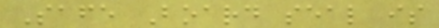Safe Board seal is
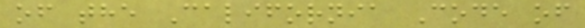of the California Code of
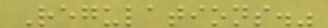Regulations."
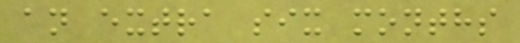an extra six months
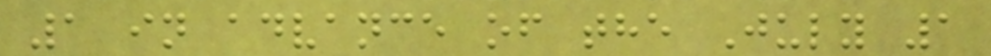1 in advance of the July 1
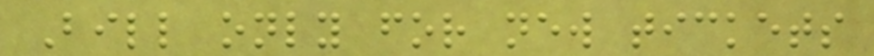Bill only for new tickets
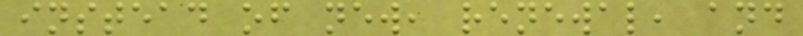instead of new, renewal, and
